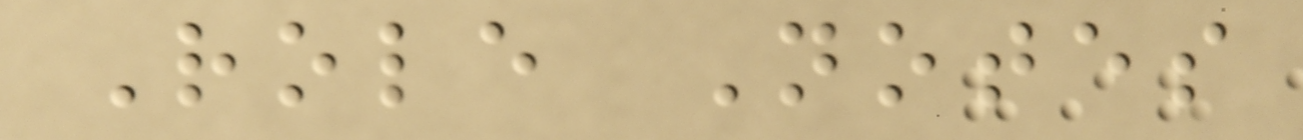Role Notes
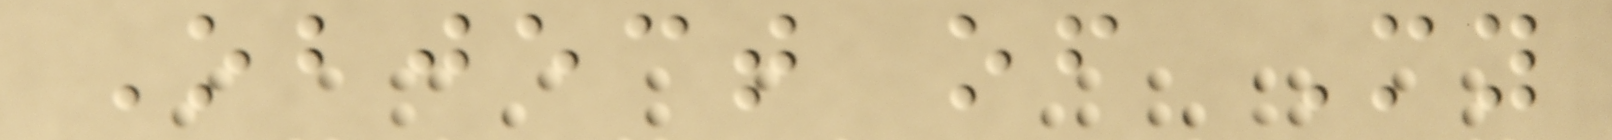Object of My
